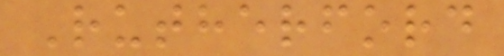Rutherford
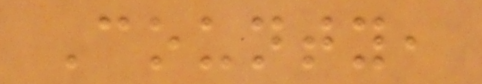County,
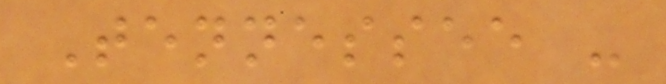Tennessee -
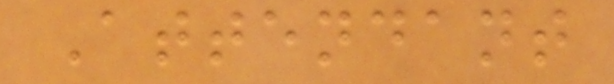Attendant
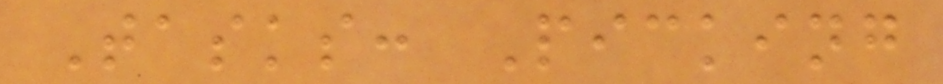Tasks: Picking
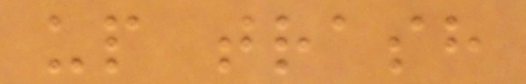up trash
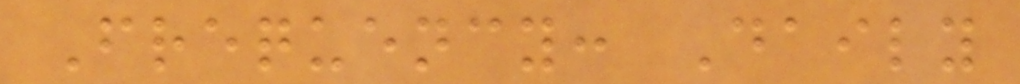Frequency: Daily
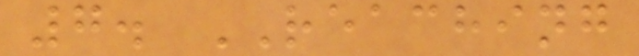7. REACHING
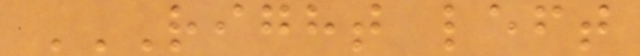RIGHT LEFT
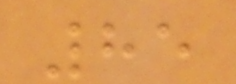85
